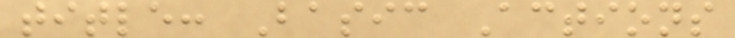title: Basic Actions
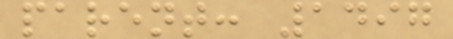parent: 1497
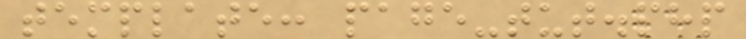template: page-tut.php
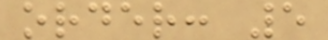order: 5
